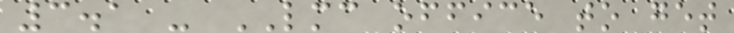3.1 - LMC office to get
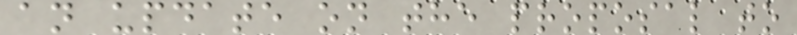an update on the proposal to
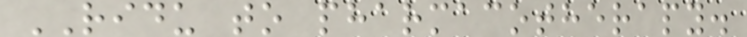RIDU to pharmacotherapy.
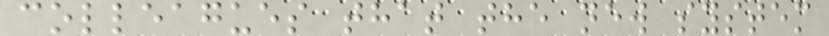colleagues that the new system
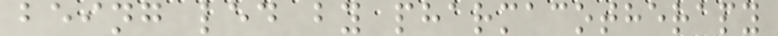being led by pharmacotherapy
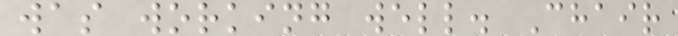was working well. Chair
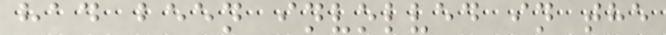had been involved in the
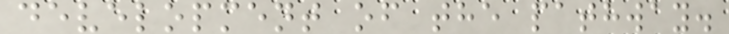development of the pathway.
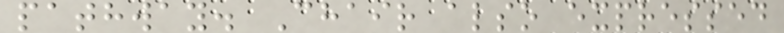pathway. Chair also expressed
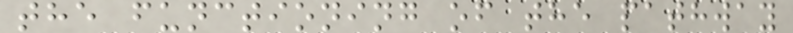the functioning of the pathway
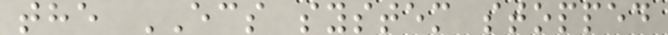the ECS system stopped
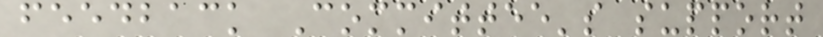feedback Committee's support
